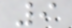9
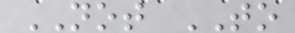NOT TO
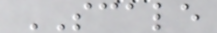SCALE
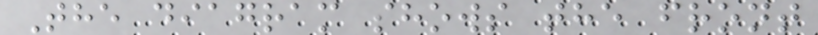The diagram shows the front
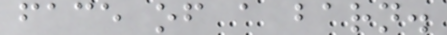face of a barn.
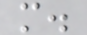m.
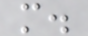m.
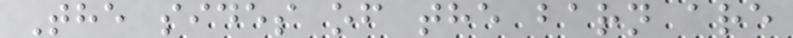The sides of the barn are
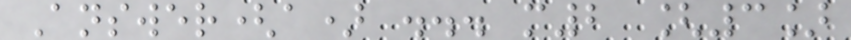Answer(a) ... m2 [3]
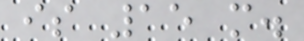is 15 m.
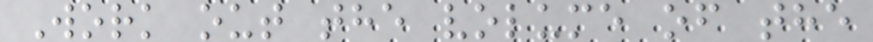Work out the volume of the
